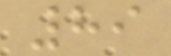89
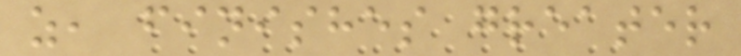z, finishes greater
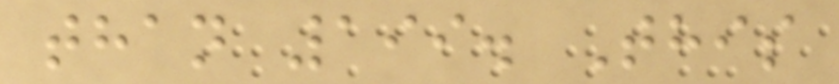than 199. This
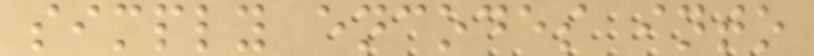simply encodes into
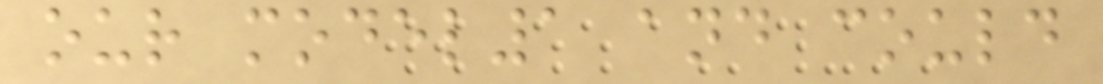our model1 and could
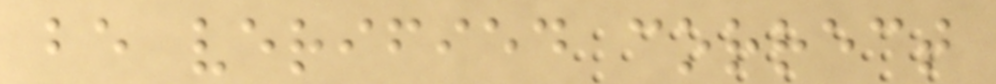be verified correct
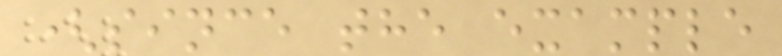(since the example
